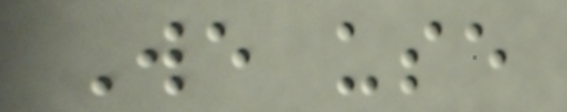We use
